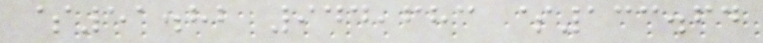$51.82 944,683 $133.64
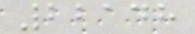22148
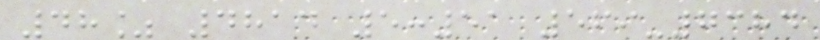48% 4814 5:51 569-7384
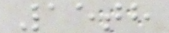15th
